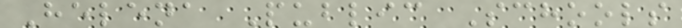Helena Public Schools
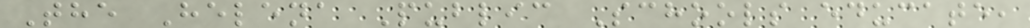The Helena Public Schools educate,
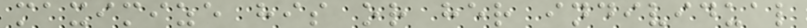maximize his or her individual
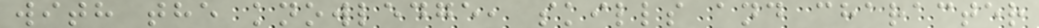with the knowledge, skills and character
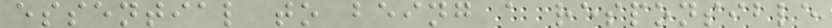essential to being a responsible
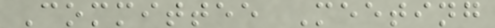Committee Meeting
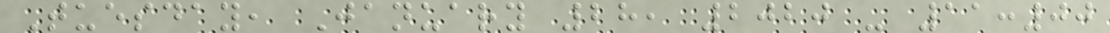Tuesday, January 28, 2020 - 11:00
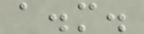a.m.
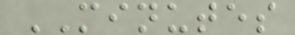MINUTES
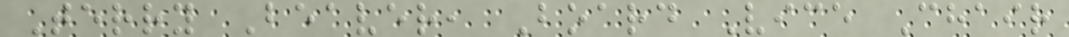Terry Beaver, Board Vice Chair
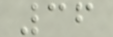36
